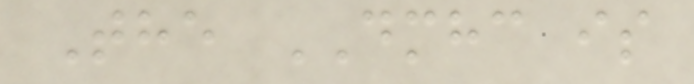The DMHC is
